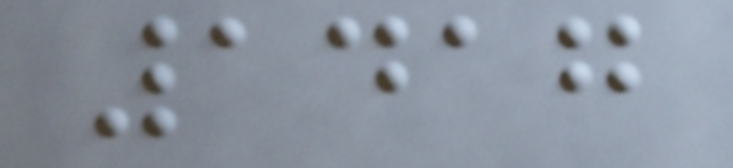1417
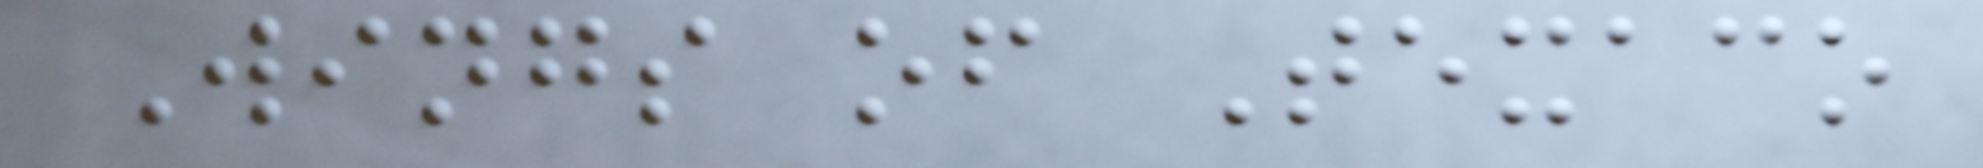Wings of Texaco
